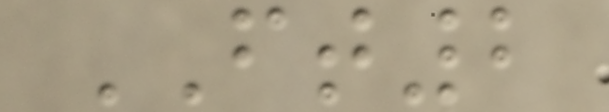FT2
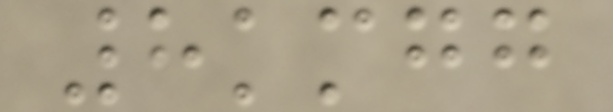8kmgg
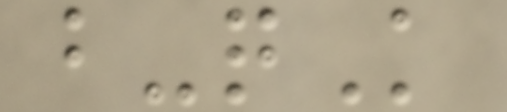b-qK
